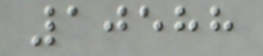10588
